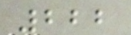222
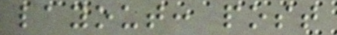layout: post
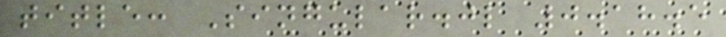title: Singular.jl 0.18.5
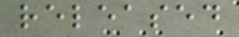released
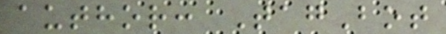author: TagBot
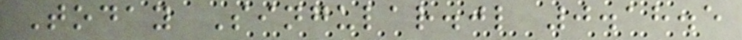Today Singular.jl 0.18.5
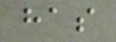has
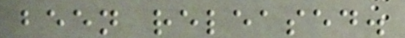been released.
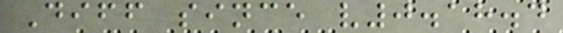Diff since v0.18.4
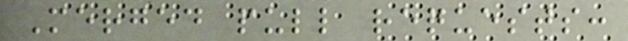Merged pull requests:
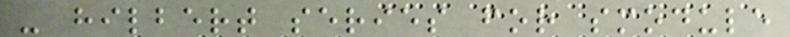- hilbert series for smodule
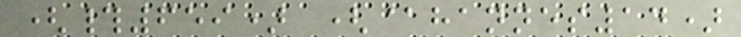(#659) (@hannes14)
